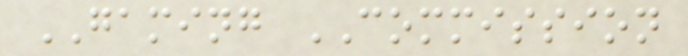GAMING COMMISSION
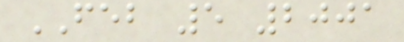FEB 5 2001
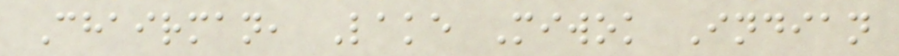Chairman, Lake Miwok Indian
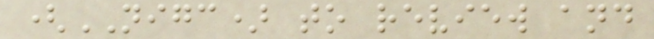(NIGC) to review and
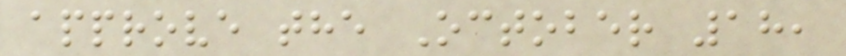approve the October 18,
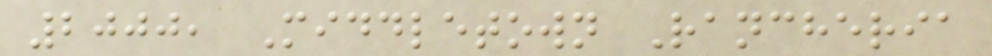2000, Middletown Rancheria
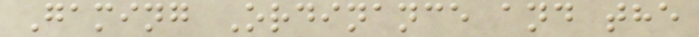Gaming Ordinance and the
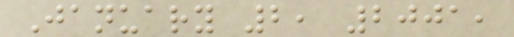January 2, 2001,
